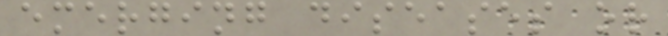emerging diseases or
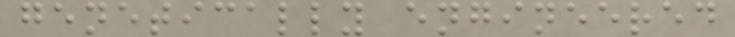genetically engineered
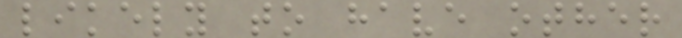likely to have other
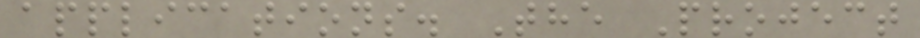applications. The Project
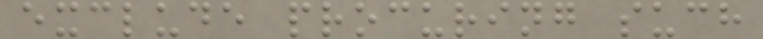exclude procuring such
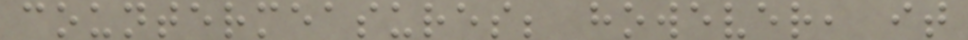countermeasures; however, it
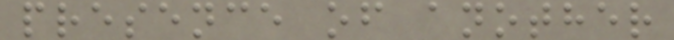presence of another
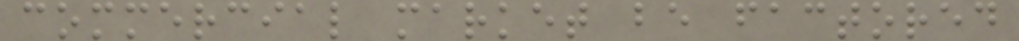commercial market be factored
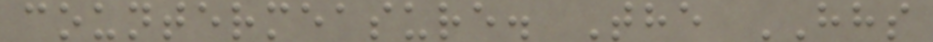countermeasure. The HHS
